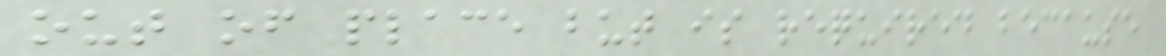out of place but is required because
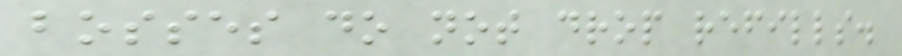bosses do not drop refills.
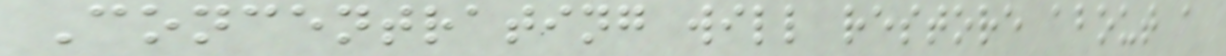Concentrating will restore about a
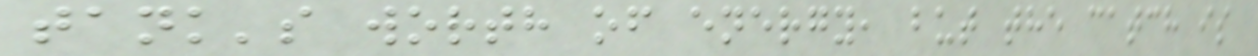tank's worth of energy, but the catch is
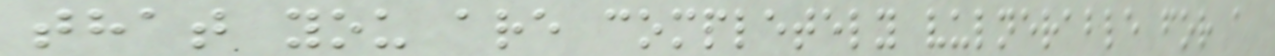that you are completely vulnerable for a
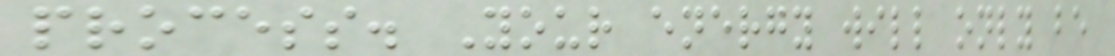process. Your energy will only be
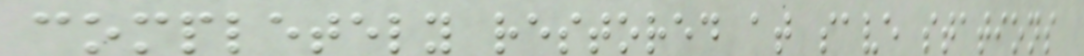completely restored at save stations
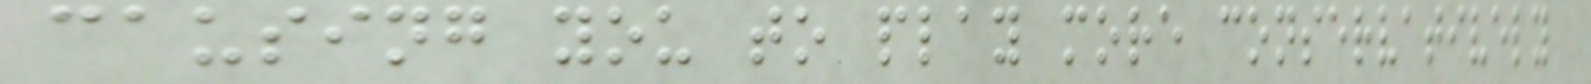causing you to play more conservatively
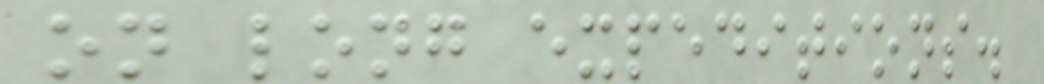on long expeditions.
